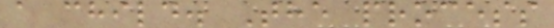a child. The process
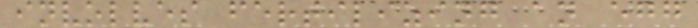involves fertilizing an egg
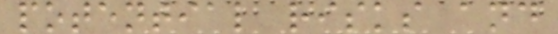potential risks and
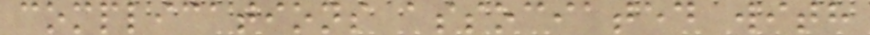complications associated with
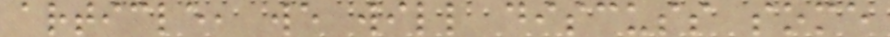article, we will discuss some
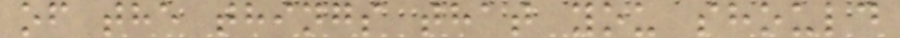of the things that you should
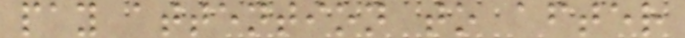pay attention to after
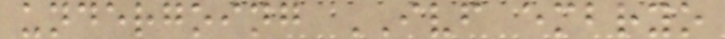undergoing IVF embryo
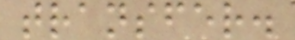transfer.
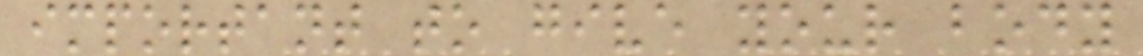important to give your body
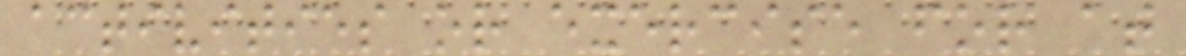activities or exercise for at
